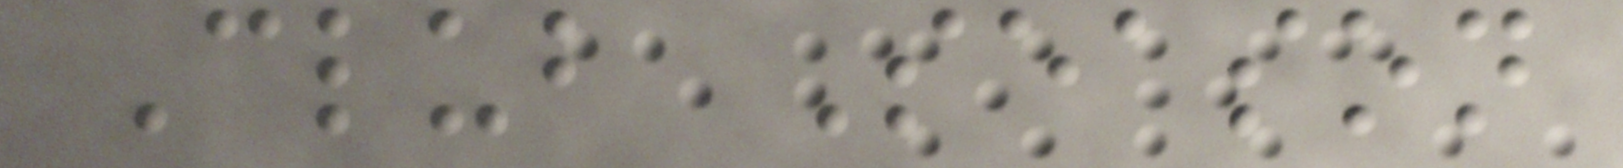Club Season
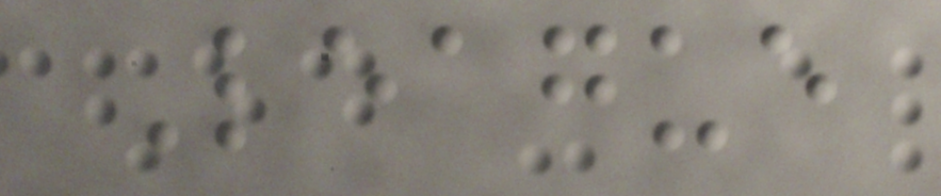League
